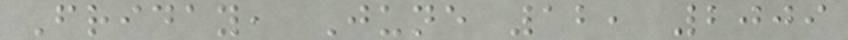Friday, June 12, 2009
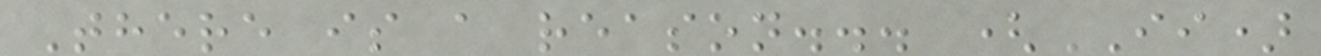There is a reason... (II)
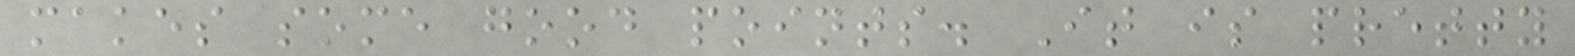makes some good points. It is pretty
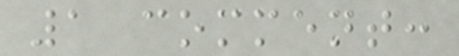1 comment:
